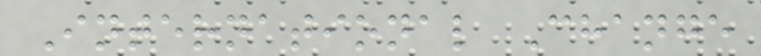International Change
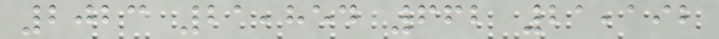2023 21,854 662 21,192
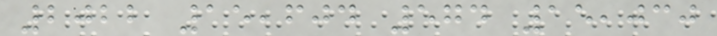2022 15,604 574 15,030
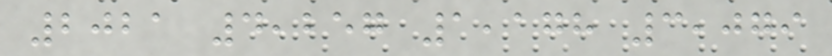2021 4,257 1,178 3,079
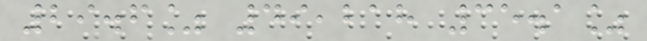29.6% 49,218 35.1%
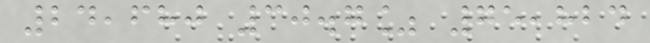24,680 30.7% 75,824
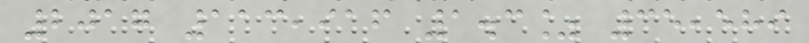2017 113,916 1.3% 35,589
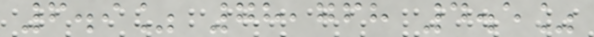6.9% 78,768 4.5%
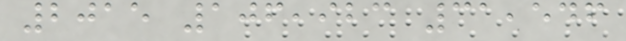2015 106,923 31,546
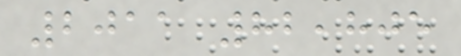2011 82,805
